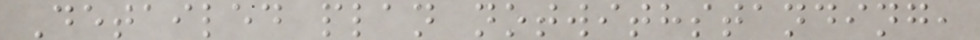Detailed plan notwithstanding,
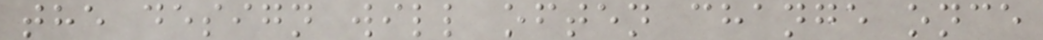the design will often change once
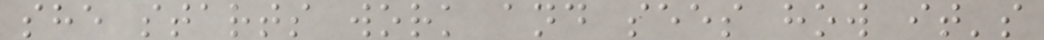she starts work and sees how it's
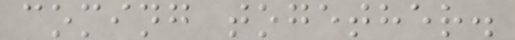coming together.
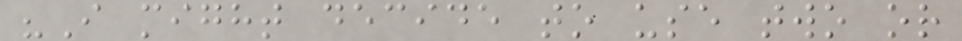"I might decide to use two or
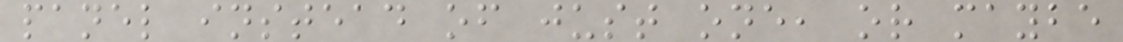panel instead of just one, or maybe
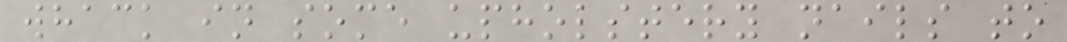whack in some upholstery nails to
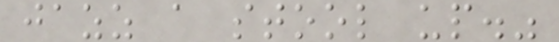jazz a stool up."
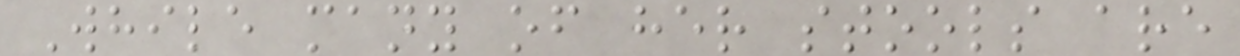While many of her stools are
